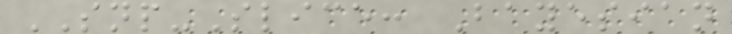SNP-Slice: Bayesian
